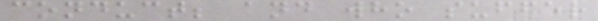conduct; and who suffer
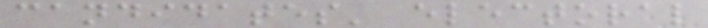candidates' electoral
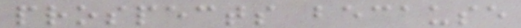prospects because
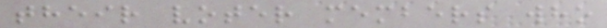their voter members who
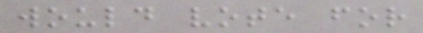would vote for
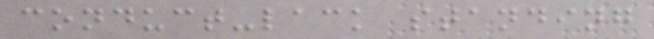conduct-lack standing
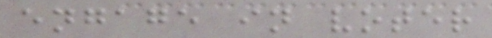engage in voter
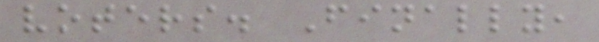voters. Finally,
